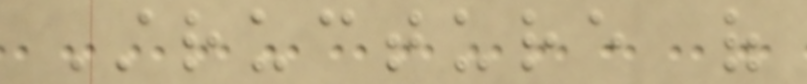Structure of
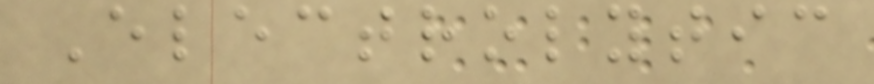Electrolytic
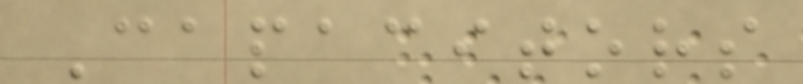Capacitors
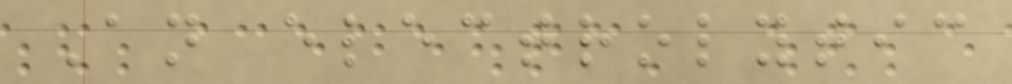An electrolytic
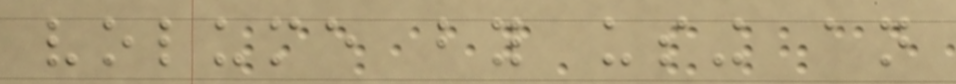volume by using an
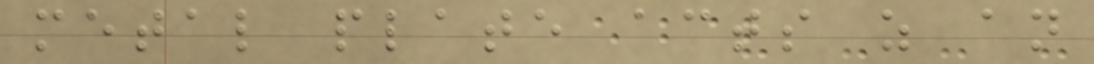metal plate acts as an
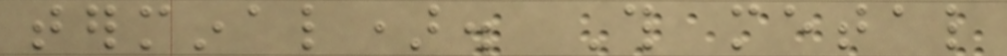terminal). This metal
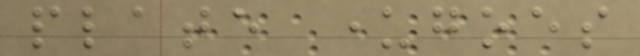plate undergoes
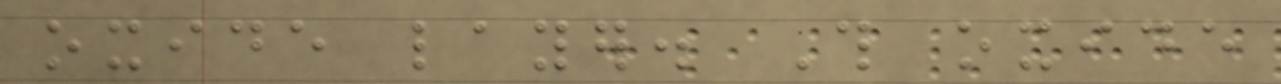oxide layer. This oxide
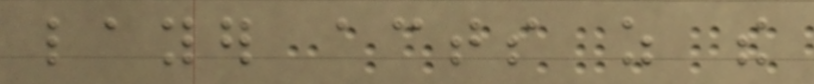layer acts as the
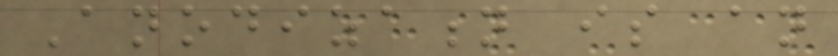Anodization is an
